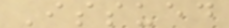Issued
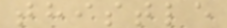thistle
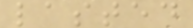lasted
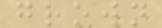grown
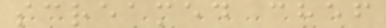screamed chef
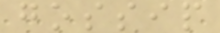gossip
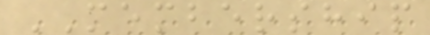MEMBERSHIP
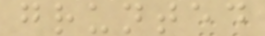grunted
